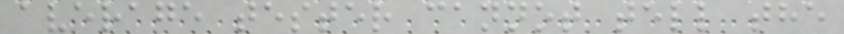average tester cannot tell the
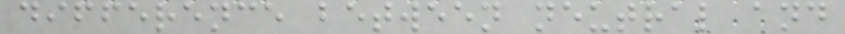difference between neutral and
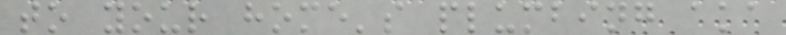to your home's plumbing aka
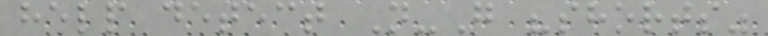help detect N-G "shorts"
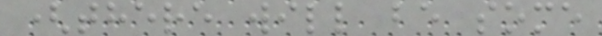(there will be some
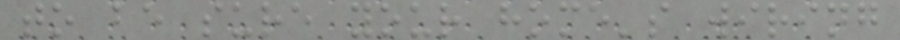to be sure your home's wiring
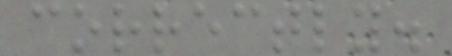correctly.
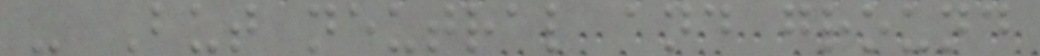- But neutral and ground
